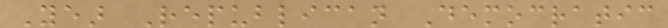Year Republican Democratic
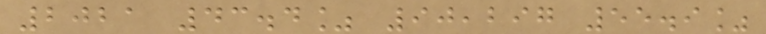2021 43.4% 90,297 55.9%
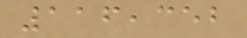116,352
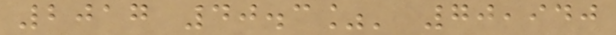2017 40.3%' 70,940
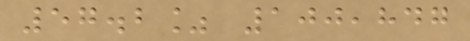57.2% 100,847
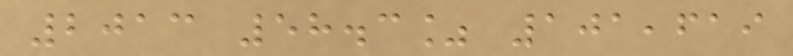2013 58.3% 101,619
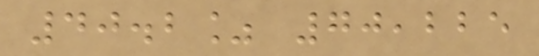40.2% 70,225
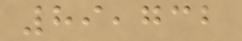89,732
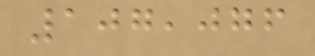107,076
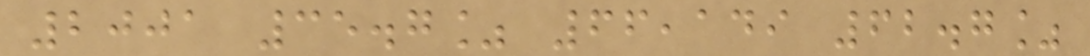2001 35.7% 66,149 62.7%
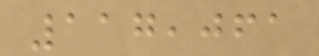117,061
